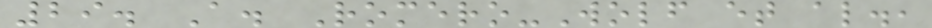29. A. Romero-Wolf et al.,
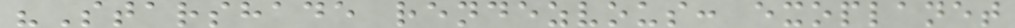"Starshade rendezvous: exoplanet
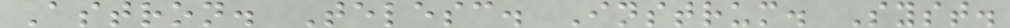Astron. Telesc. Instrum. Syst.
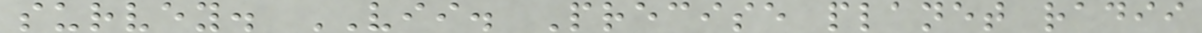survey. VII. Precise planet radii
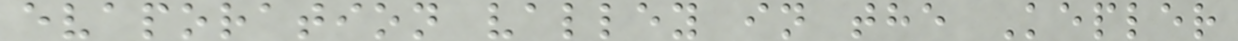evaporation valley in the Kepler
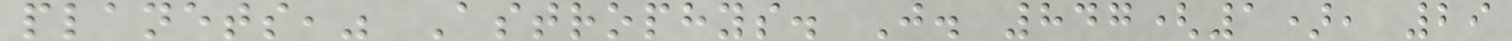planets," Astrophys. J. 847(1), 29
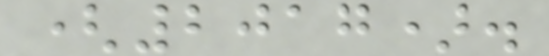(2017).
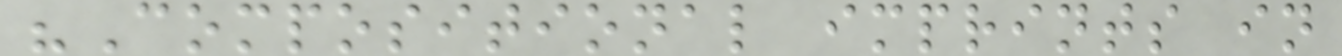"Compositional imprints in
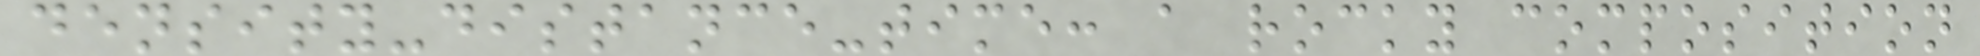density-distance-time: a rocky composition
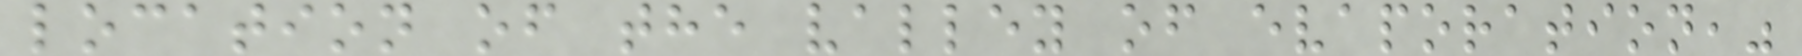location of the valley of evaporation,"
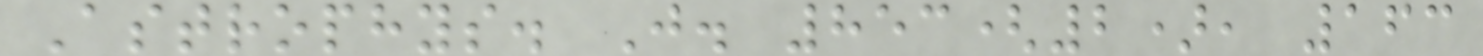Astrophys. J. 853(2), 163
